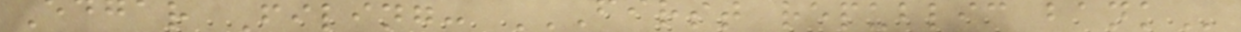Edgar Filing: FIRST REPUBLIC BANK
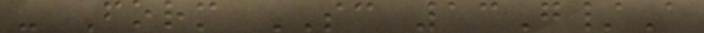- Form SC 13G/A
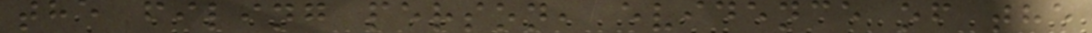the filing person, evidence of the
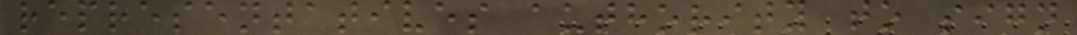representatives authority to sign
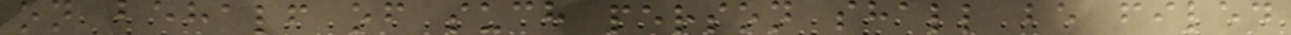on behalf of such person shall be filed
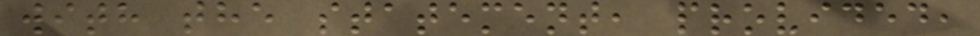with the statement, provided,
